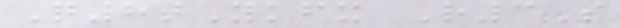Q8tYkfx R3S
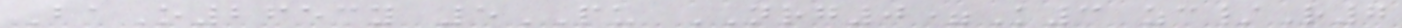BaO2653y 5PU NRG0=K3 zc/R7
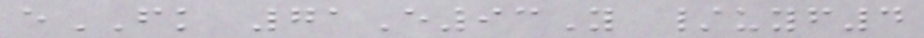eFK 71E93Y /uyf4
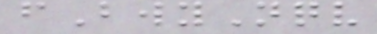fBwyNqv
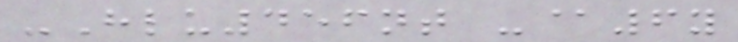-Hlu456nt -@6y
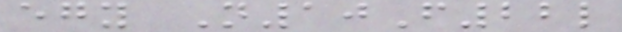egy N10F22l
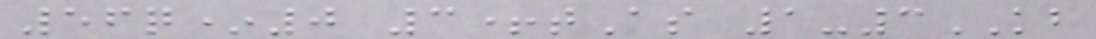56q*0 3+tAs 1-3KB
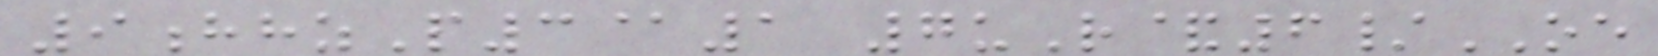9hhzP3@1 7uR&6/OE
